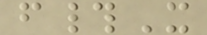f#X
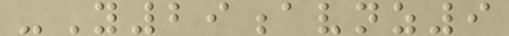-Y29avnz9
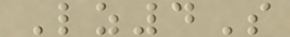Lz4S
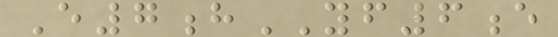E7hYF6e
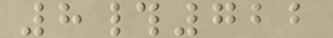8#722
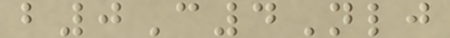b0C4Nlj
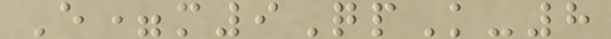E=m9QpK-8
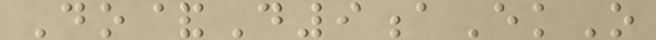Do&D9aEkO
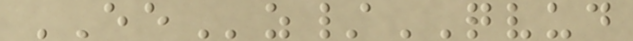EEz/QVUD
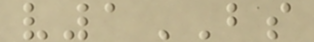v1BS
